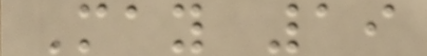May 19
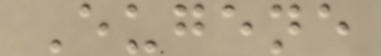Eugene
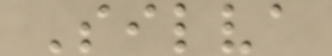Silva
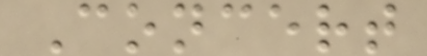Concert
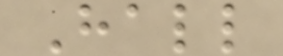Hall
